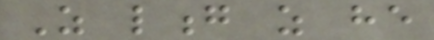As long as he
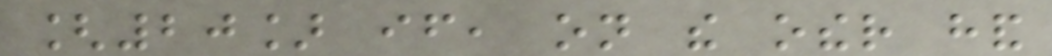[20] if, on the other hand
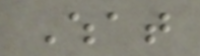What
